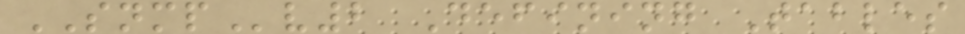SNMPv2 Defining Tables
